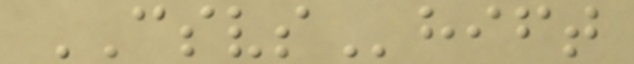CSVShift
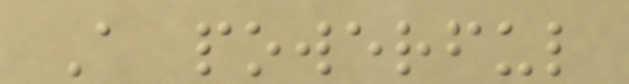A powerful
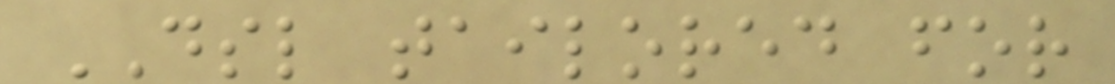DSL tailored for
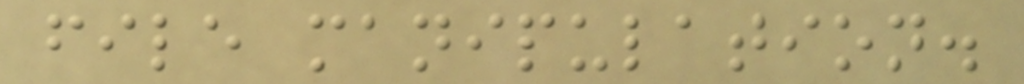file manipulation.
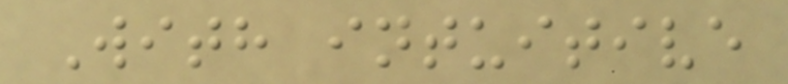With intuitive
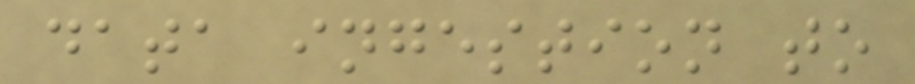data ingestion to
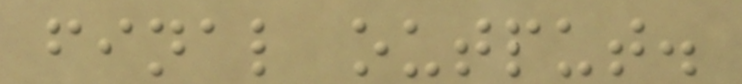final output.
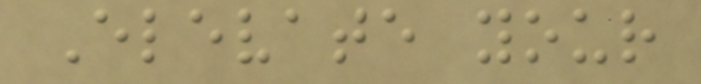Elevate your
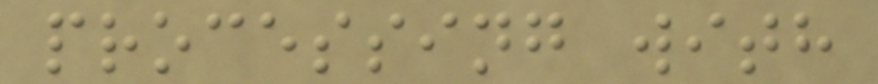processing with
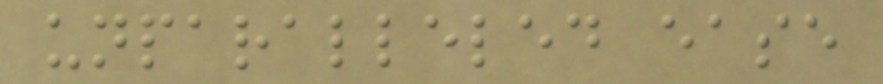unparalleled ease
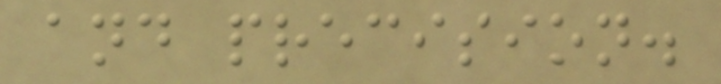and precision.
